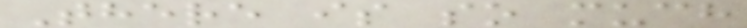There is so much
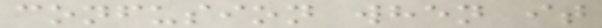confusion when it
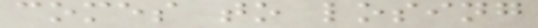comes to losing
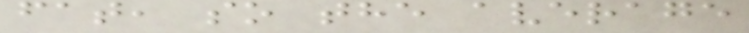fat, so the average
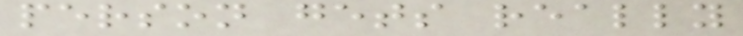person gets really
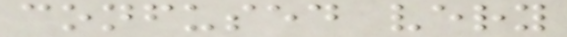confused very
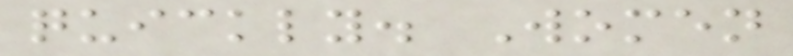quickly. Women
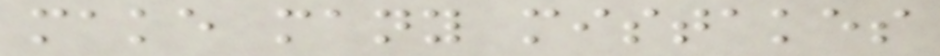make many mistakes
